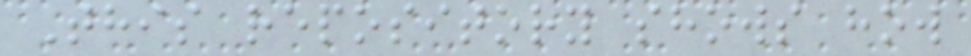This repository shows how
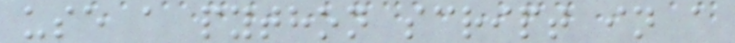use a python script in a
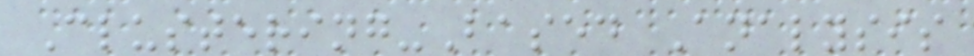Clustering-Based Analysis
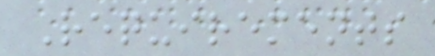Requirements
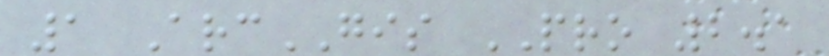1 ArcGIS PRO 2.1
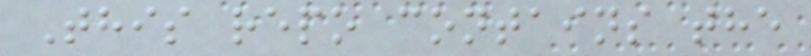This repo contains the
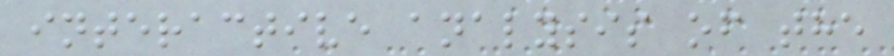interactive analysis of the
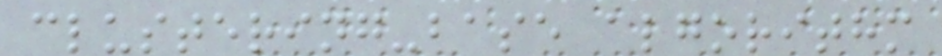clustering-base algorithm
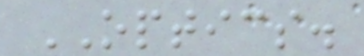OPTICS.
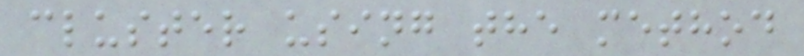cluster using the method
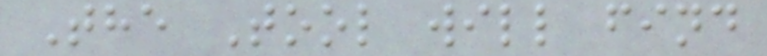The Tool will find
